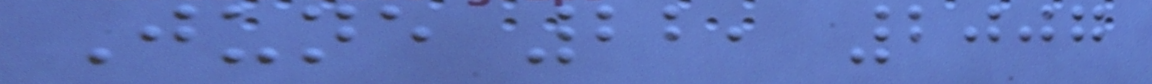June 22, 2007
